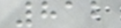812
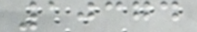10374
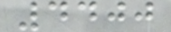4400
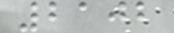2102
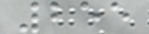255
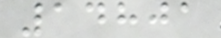14801
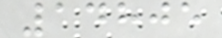14805
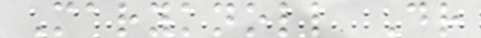Maryknoll Dr
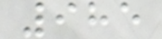985
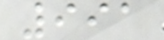991
